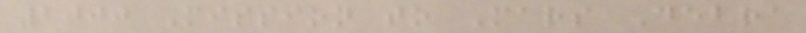2000 Mission to Mars Debra
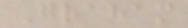Graham
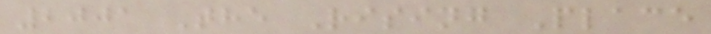2001 The Rising Place
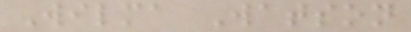Wilma Watson
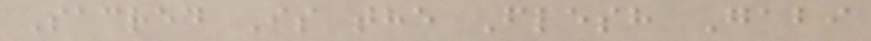Sacred Is the Flesh Gabi
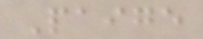Paige
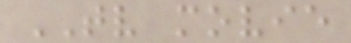TV movie
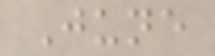June
